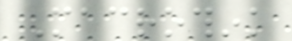Macrothink
